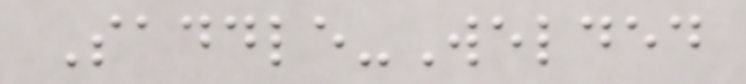Saddle-Welded
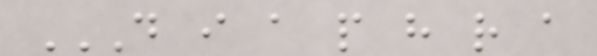D I A P H R A
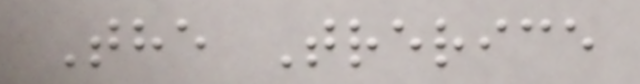The Trerice
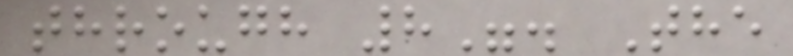through 8". The
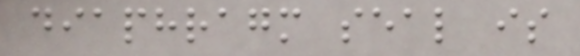diaphragm seal is
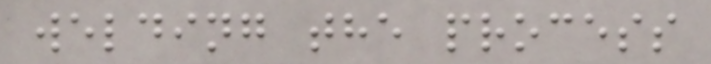welding the process
